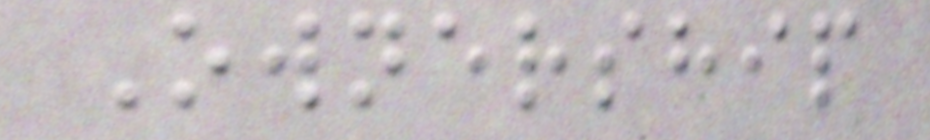Ownership
